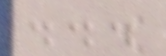...
